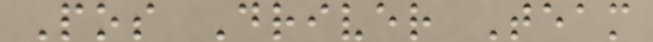Pos Driver Team
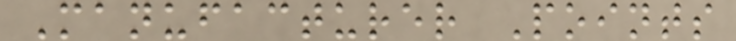Manufacturer Points
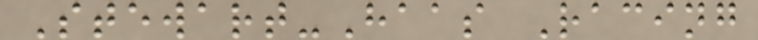Stewart-Haas Racing
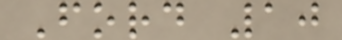Ford 10
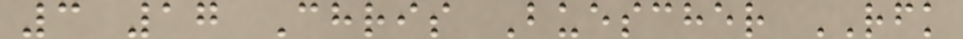3 17 Chris Buescher RFK
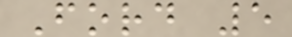Ford 5
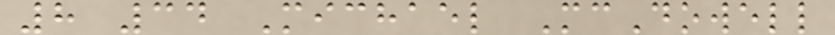8 34 Michael McDowell
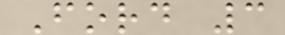Ford 3
